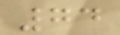74
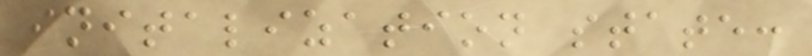initalization state:
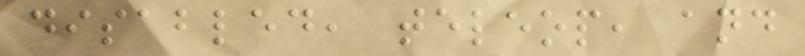disabled, teleop, and
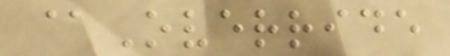@Override
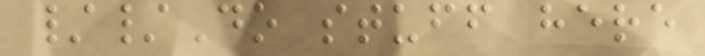//Do stuff here
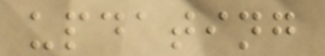updating
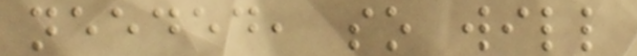needed, so will
